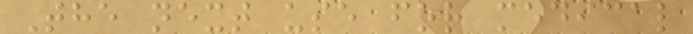The next use for medical
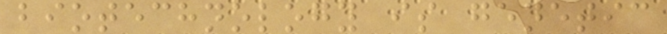biotechnology is genetic
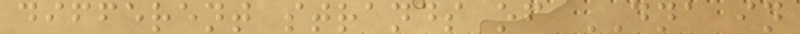different strands of DNA in
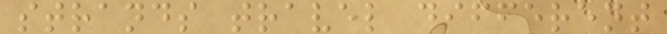strands travel different
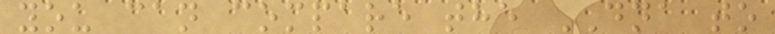you can compare the DNA to
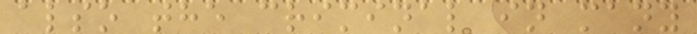also the criminal in many
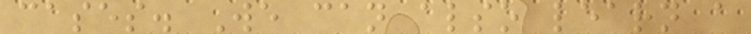cases. We can also learn a
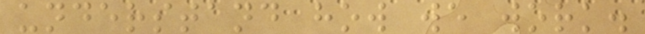understand how we work.
